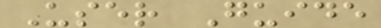User Guide
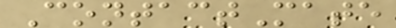ContactMate
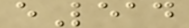eLead
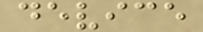device
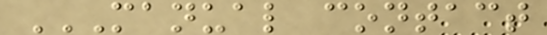MANUAL CONTACT
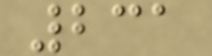231
